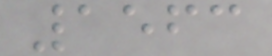1563
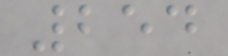254
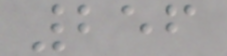256
